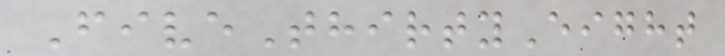FiveThirtyEight
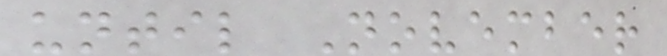until November
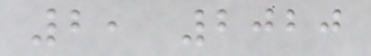2, 2020
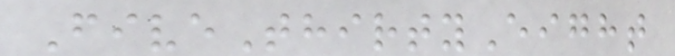FiveThirtyEight
